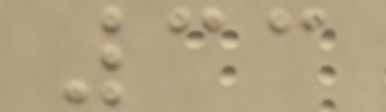33
